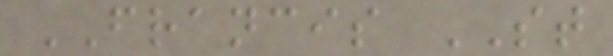FRANCIS ST
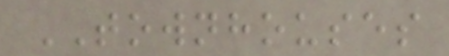TOWNHOUSES
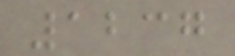1237
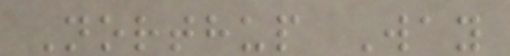Northup Way
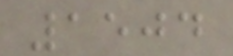1504
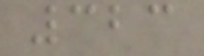323
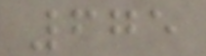675
